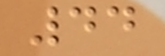44
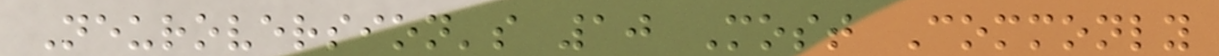Neuroversion's 10 Most Commonly
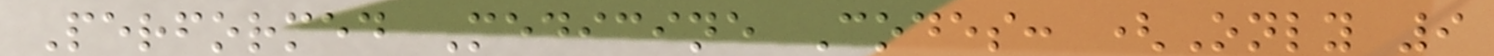Performed Medicine Codes: (Only 9
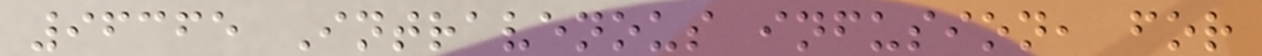96365 Intravenous infusion, for
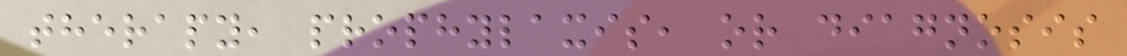therapy, prophylaxis, or diagnosis
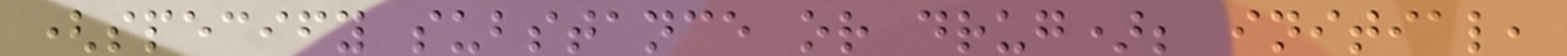(specify substance or drug); initial,
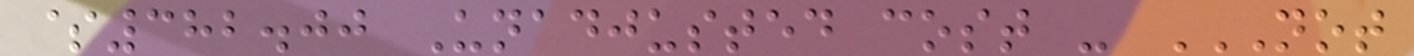$382.00 Unadjusted cost - NOT
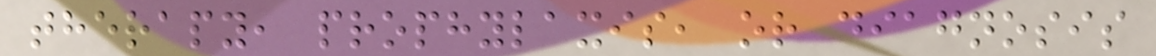therapy, prophylaxis, or diagnosis
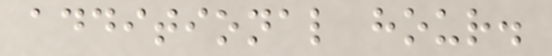additional hour.
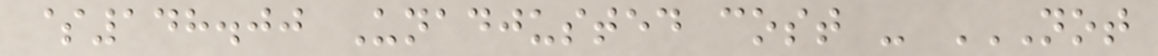$148.00 Unadjusted cost - NOT
